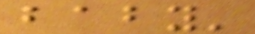baby'
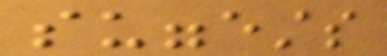suggests
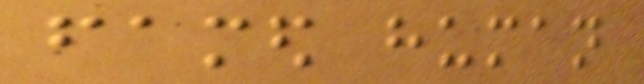famed human
